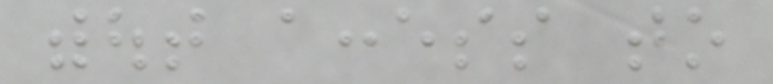without access to
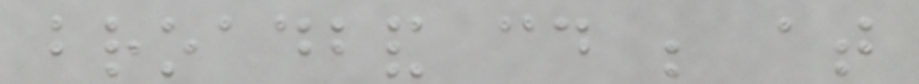broadband could be at
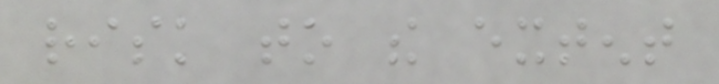risk to the extent
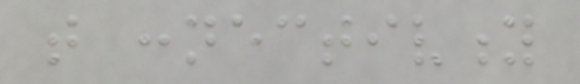that connectivity
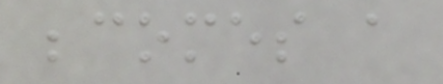becomes a
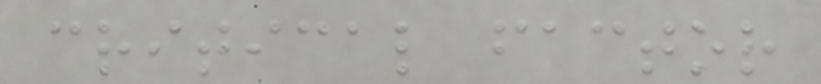critical factor
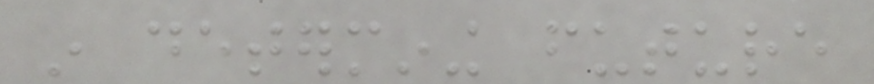in determining future
